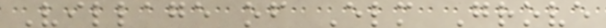Village of Elm Grove
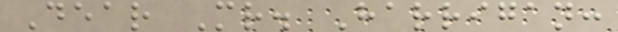Dear Mr. Harrigan:
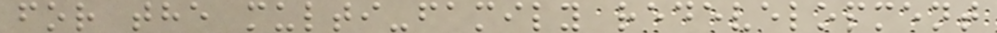for the multi-family redevelopment
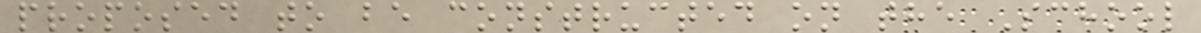proposed to be constructed on the School
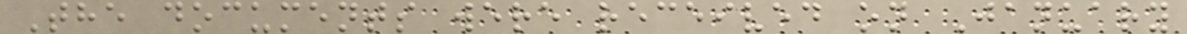The documents were received on January
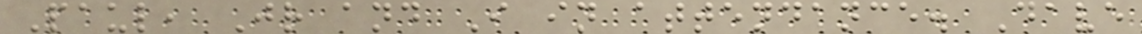Paul, Jr and I in attendance. Dave
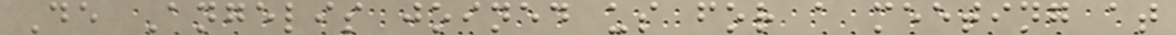De Angelis joined us for a meeting at
